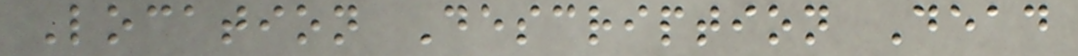Location Description Dead
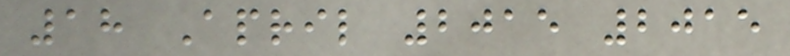18 April 2015 2015
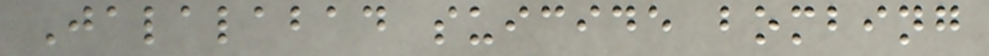Jalalabad suicide bombing
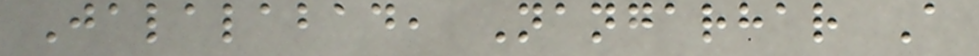Jalalabad, Nangarhar A
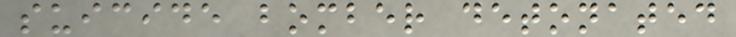suicide bomber detonated
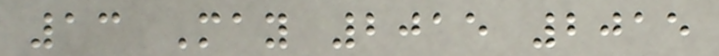13 May 2015 2015
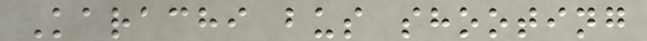Karachi bus shooting
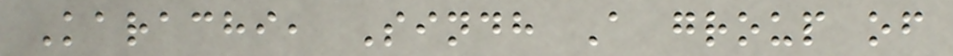Karachi, Sindh A group of
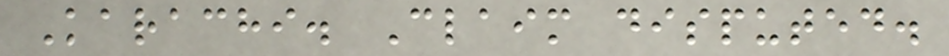Karachi. Claim disputed.
